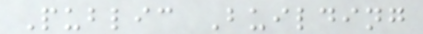Public Building
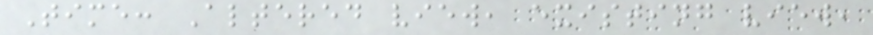Time: Altered view, existing view,
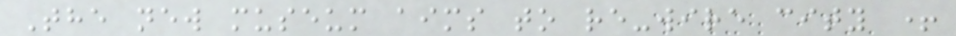The new museum aims to re-wire city +
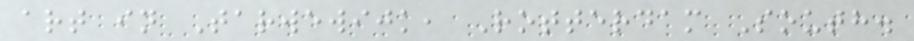art in Tarwewijk, Rotterdam South.
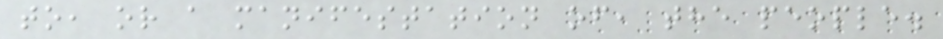to, or a manifestation of, the people.
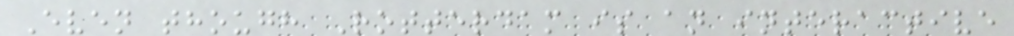Even though Rotterdam is an interactive
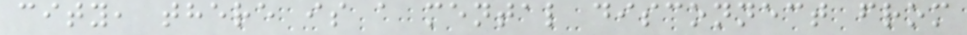city, there is a mental disconnect from
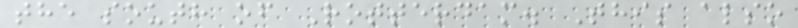the south of Rotterdam. This also
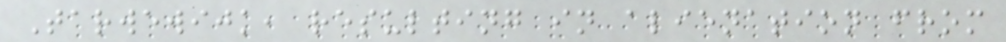Tarwewijk, resulting in alienation from
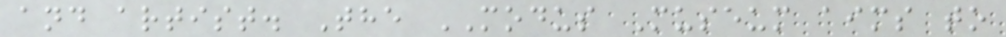and artist. The MODUS Museum aims to
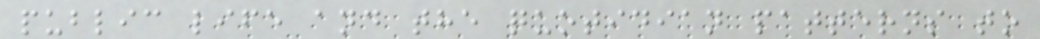public life and the quotidian patterns to
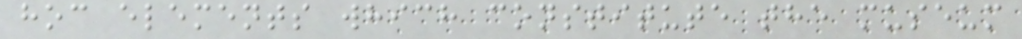hoc elements which constitute the museum
